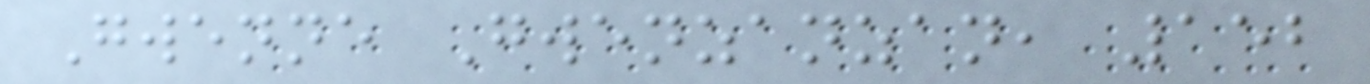Gwenne Gwenzanzan, 152
